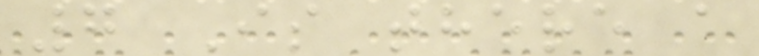7 Is there a
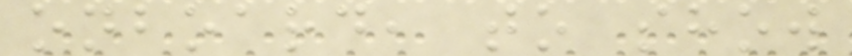onboard, to show
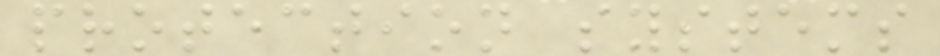protection systems
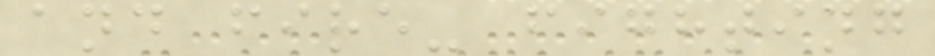and fire- fighting
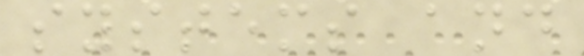systems and
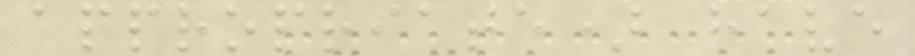appropriate) have
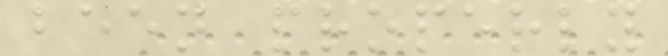been properly
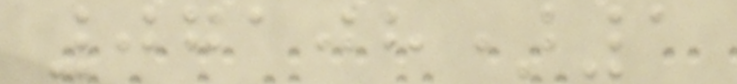07108)1
